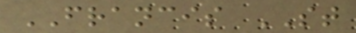FRANCIS ST
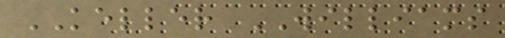KELLER WILLIAMS
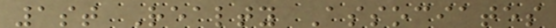1st Realty Associates
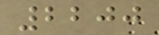2200
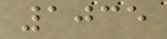1035
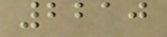2210
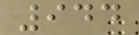944
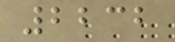2232
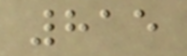815
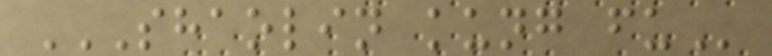SHAOLIN KUNG FU
